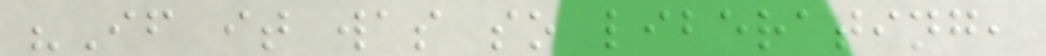"If it was so liberating,
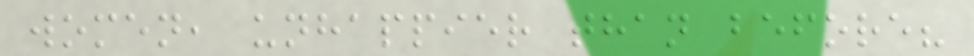women, unhappier than before?
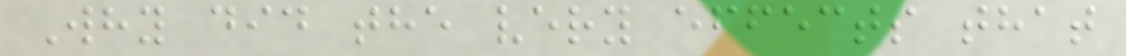Why did the very effects that
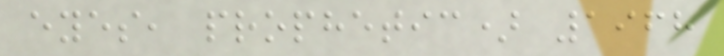eyes, prophetic) 1968
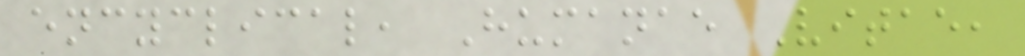encyclical, Humanae Vitae,
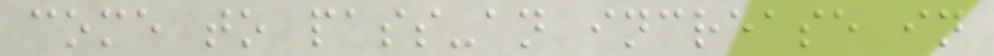come to pass-an increase in
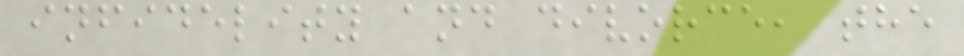infidelity and divorce, the
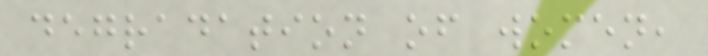degradation of women,
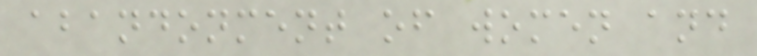abandonment of women and
